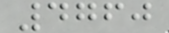4760
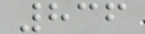836
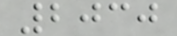2030
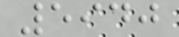5940
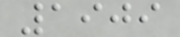1909
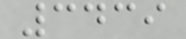3439
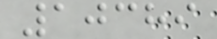10389
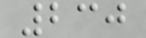230
